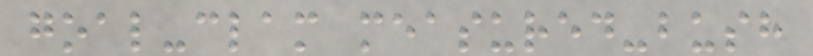goal-clam measured-bush
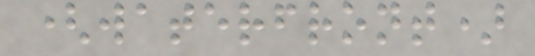(waterfront)
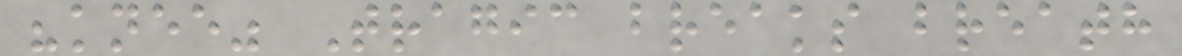"knee" Tragic breaks breath
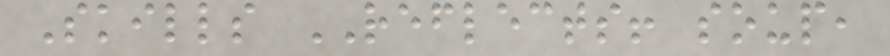Skills REFLECTS! soup,
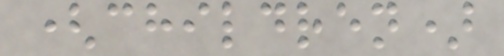(children)
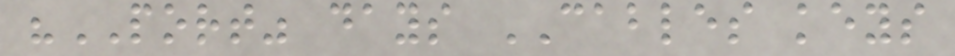"PORT" days CABLES keys
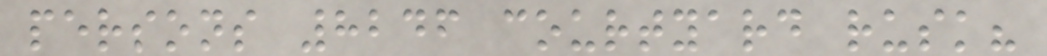persons 8246 courtyard rusk?
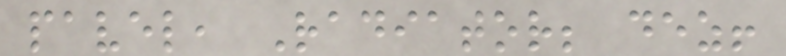pavel, Radiator; dez!
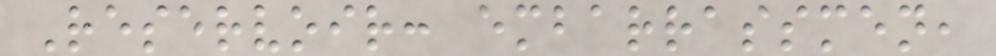Reservoir: embarrassmen,
